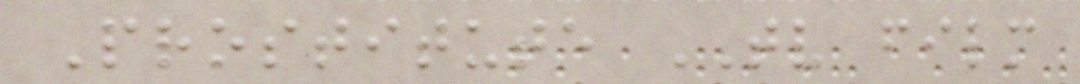Prostitute TV film
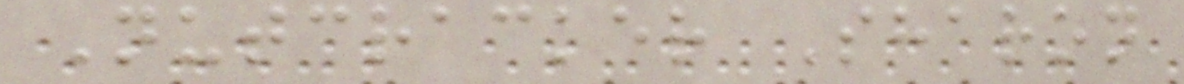Nutcracker Sharon
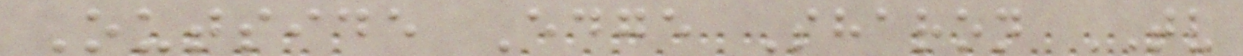Outside Edge Sharon TV
